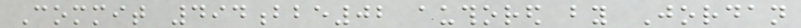Commit 494bbe02 authored by Jordan
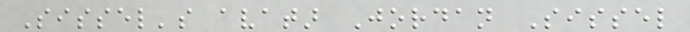Sissel's avatar Jordan Sissel
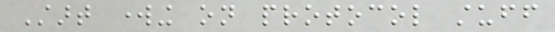Start working on protocol stuff
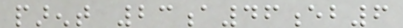parent 23a46eb6
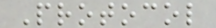Protocol
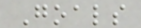Goals
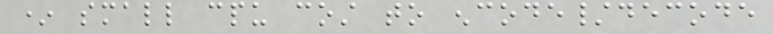* small cpu cost to encode/decode
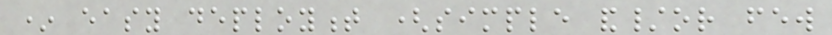* easy deployment (simple and/or few
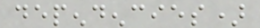dependencies)
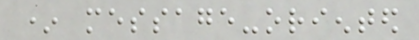* message-oriented
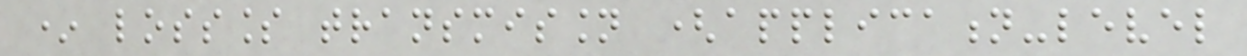* lossless transmission (application-level
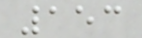153
